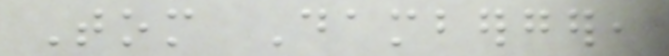Tom Damberger,
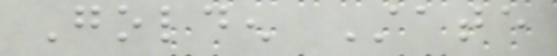Golden State
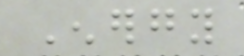Energy
